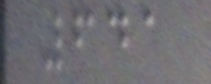641
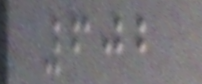602
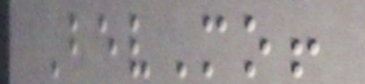BevMo!
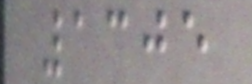1305
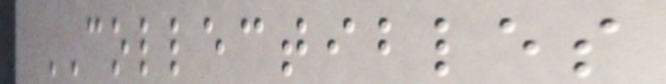COLLECTIBLES
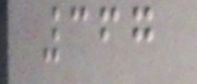367
